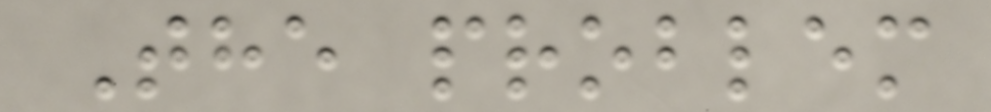The problem
